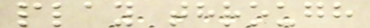play through
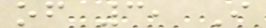of 3, I
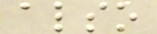also
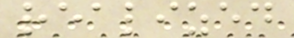realized
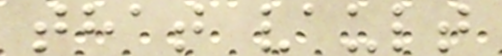that vault
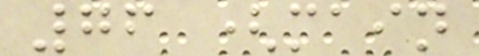76 (main
